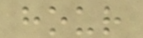hour
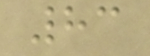83
